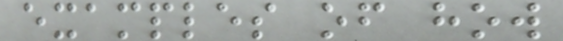examples of how
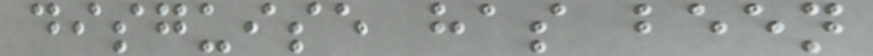disguise has been
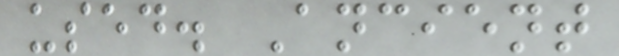used. Ancient
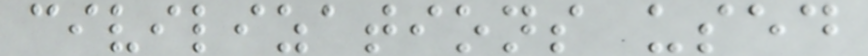civilizations used
